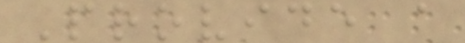Provide a
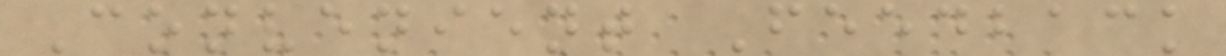Convenient Feedback
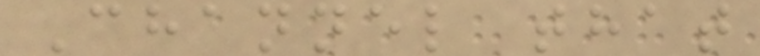Channel that
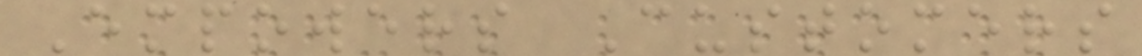Empowers Customers
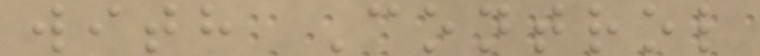with Control
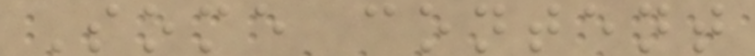Some content
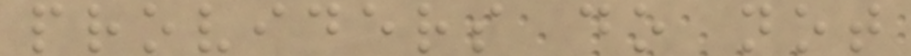providers do not
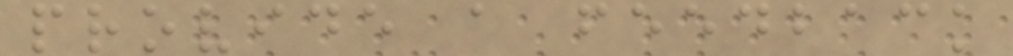provide a feedback
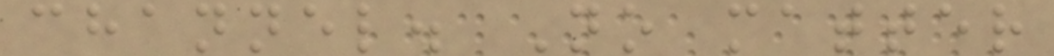channel. No matter
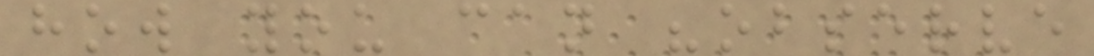how you can "observe
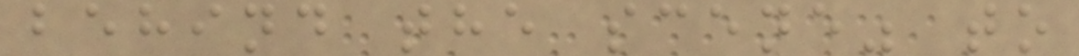behind the scene" to
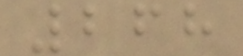268
